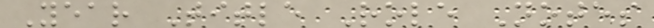Year Title Role Notes
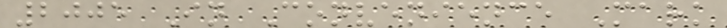2005 In Convenience Mark
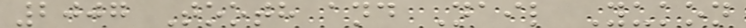2007 Tooth and Nail Yukon
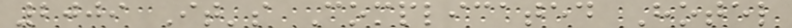2009 It's Complicated Hotel
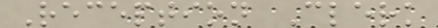Reception Clerk
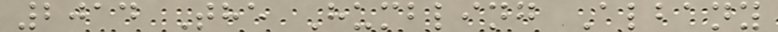2014 The Humbling Albany
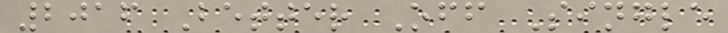2016 Better Off Single
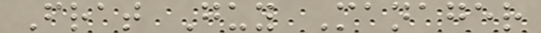Frat Guy Manager
